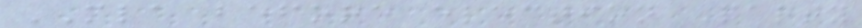MLA before election Party
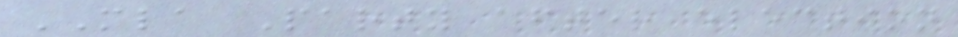MLA Party after election
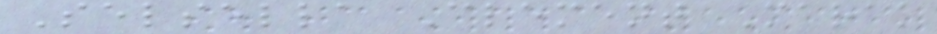Selsella Clement Marak
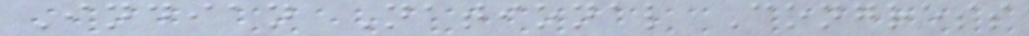Indian National Congress
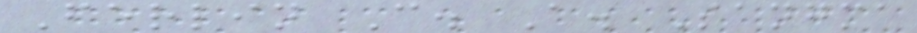Ferlin C. A. Sangma
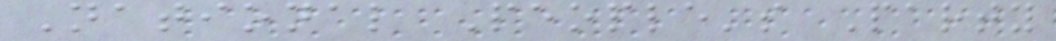National People's Party
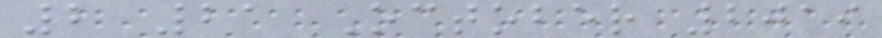2 21 October 2019
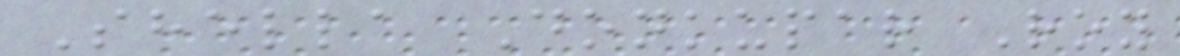Shella Donkupar Roy
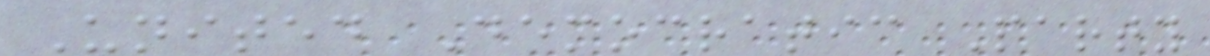United Democratic Party
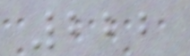222
